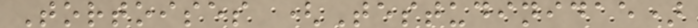Tortoises (Testudinidae)
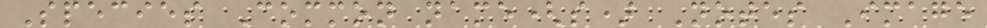Species Common name(s) Notes Image
